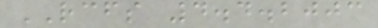RCFS 4.4.2003
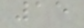15
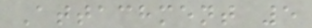Attachment 5
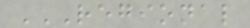REGIONAL
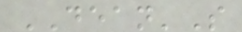DEAN'S
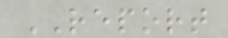REPORT
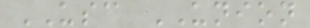USC UNION
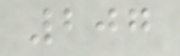207
